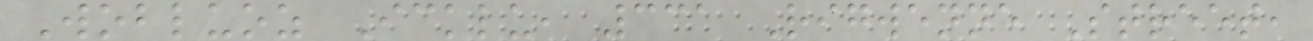Wobluoz Icklu, 331 Rigwenne Street,
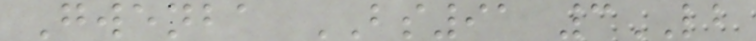Gwenba BS91 3LB
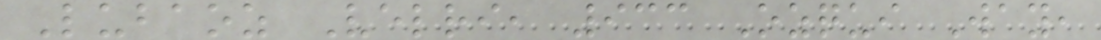Lubaoz Velri, 933 Ozqui Way,
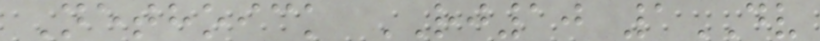Nethoick RJ10 1DV
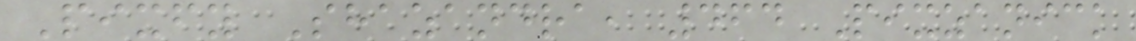Pixfy Shazandra, 464 Pixzanick
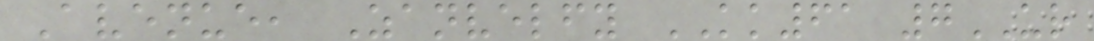Avenue, Zanvelfy KK61 7UR
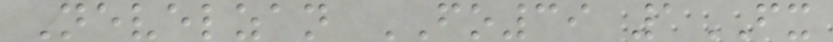Nevelzan FO39 1FX
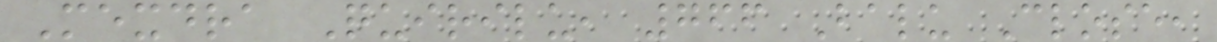Mexdra Quirilu, 766 Balu Close,
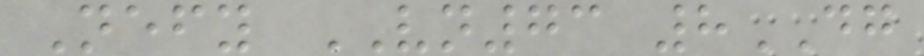Nefy VN73 8DG
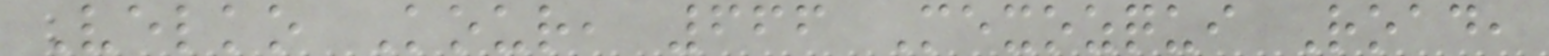Velko Kour, 666 Mexozqui Road,
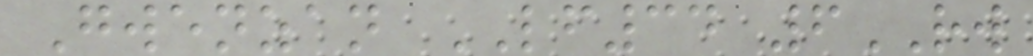Gwenzan LF34 6RW
